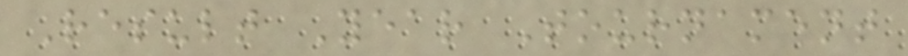Result Year Tournament
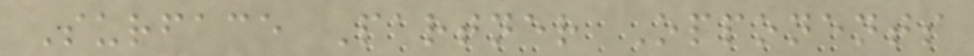Surface Partner Opponents
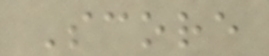Score
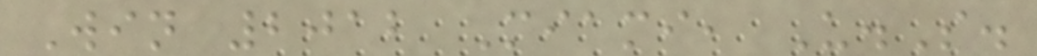Win 2012 Miami, U.S.
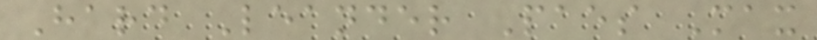Hard Leander Paes Max
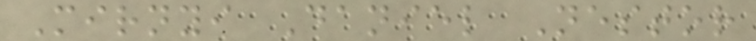Mirnyi Daniel Nestor
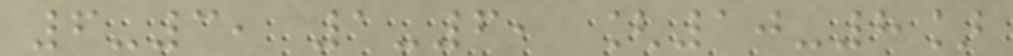6-3, 1-6, [10-8]
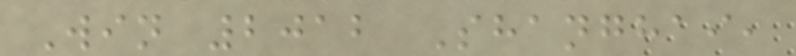Win 2012 Shanghai,
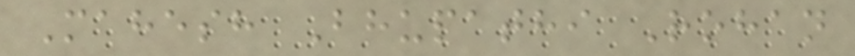Mahesh Bhupathi Rohan
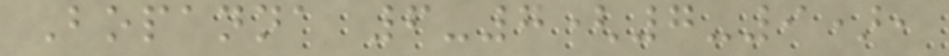Bopanna 6-7(7-9),
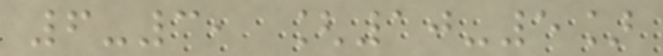6-3, [10-5]
